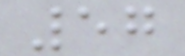57
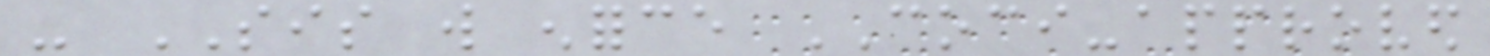- SIS will enforce COCI-approved
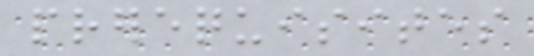prerequisites
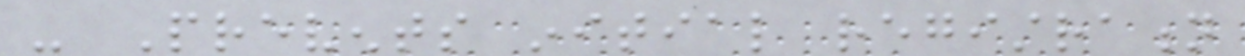- Prevents initial registration
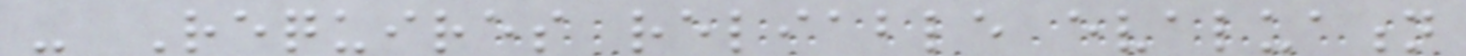- Requires reliable evaluation
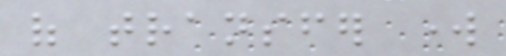of transfer work
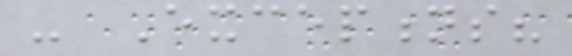- Exceptions?
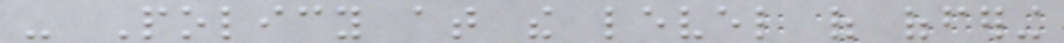- Policy at the level of offering
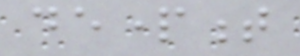department
